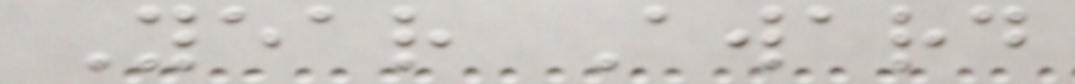Year Award
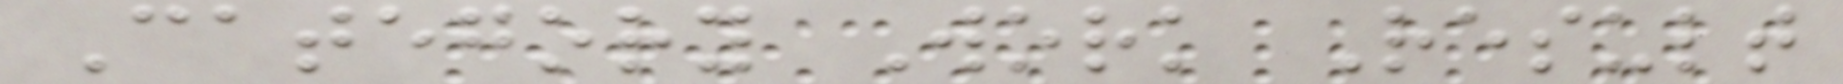Category Work Result
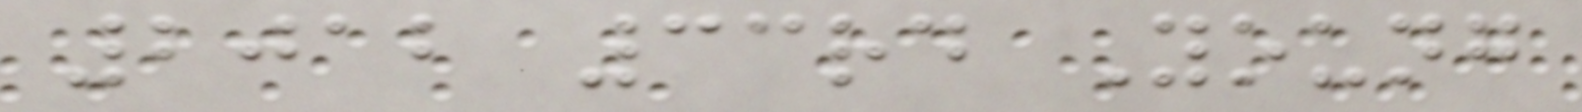2012 33rd Young
